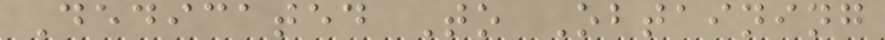Dedicated To Obtaining
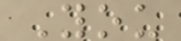You
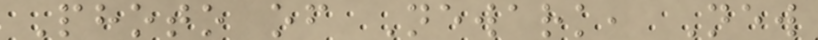Photo of Newark, New
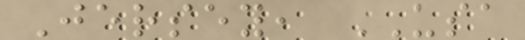Jersey, USA
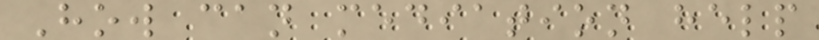How can mediation help
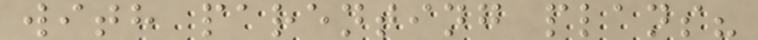with parenting plans?
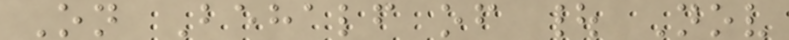On Behalf of | Nov
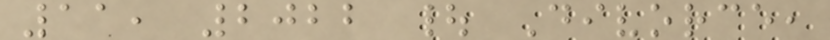11, 2022 | Divorce,
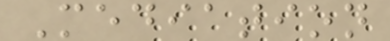Mediation
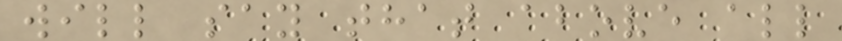will say that above all
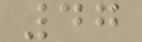47
